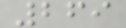269
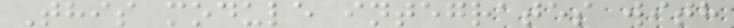This module integrates with
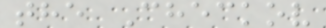the Checkov
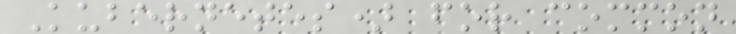Kubernetes) for common
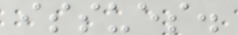issues.
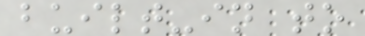built-in to
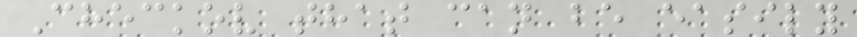Checkov that can be easily
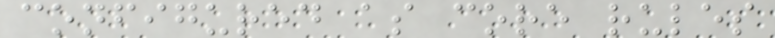configured as core rules
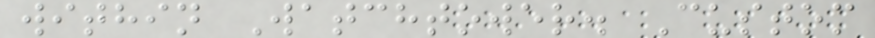within Watchtower. Custom
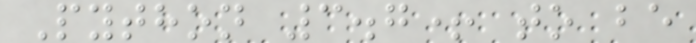Python 3.7+ to be
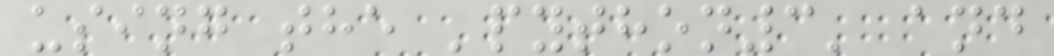using the 'python3' and
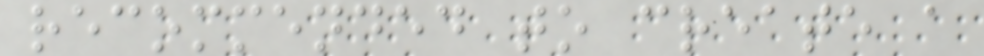recommended to create a
